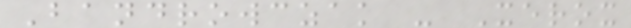Bandrowczak - Xerox
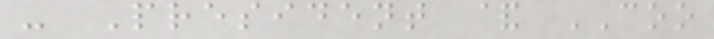- President & COO
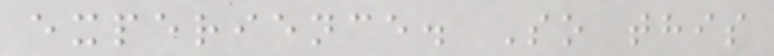experience. So this
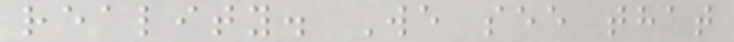reality. We see that
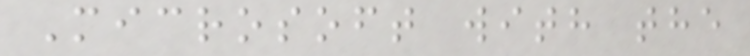Microsoft with the
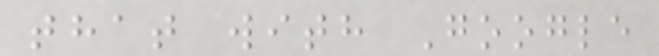that with Google
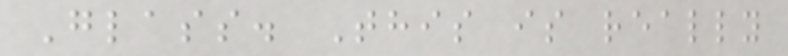Glass. This is really
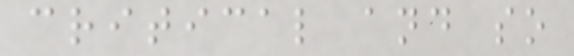critical and so
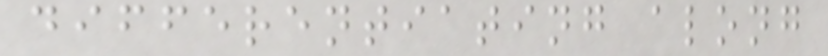differentiating along
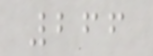266
